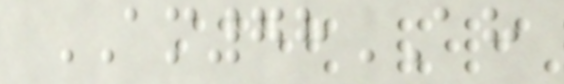AM78AH
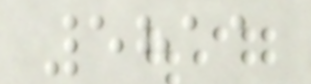5811
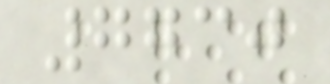7730
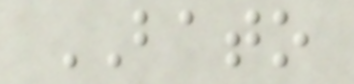BATO
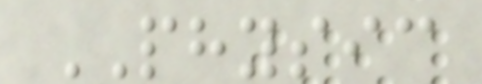PHYSIC
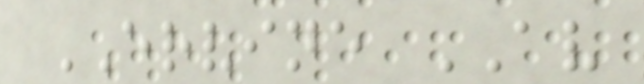ERVINE AV
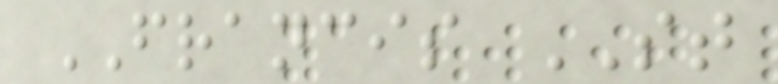FRANCIS ST
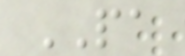PA
